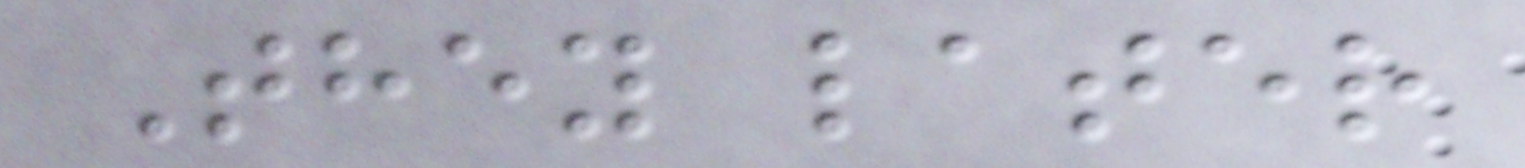They later
